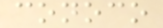conoco
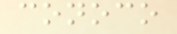conoco
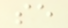se
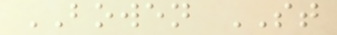BOWEN ST
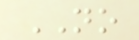NO
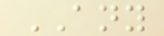ANY
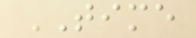TIME
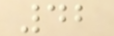42
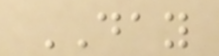DAY
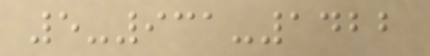5-931-1422
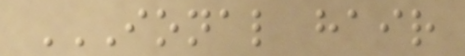IONAL HAIR
